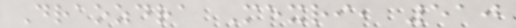Draozdra Mexri, 510
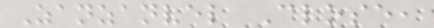Zanzanvel Close,
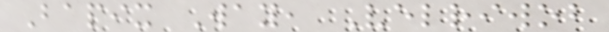Bapix Way, Velriwob
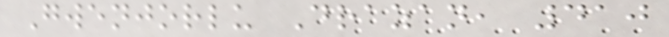Gwenjorlu Drazan, 410
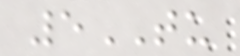5TU
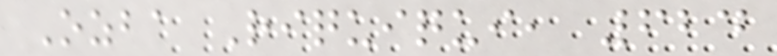Ozba Riquiqui, 624
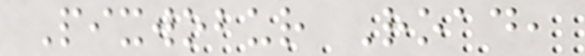Pixwobur Road,
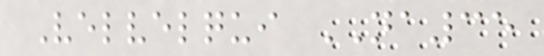Velvelqui NA35
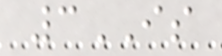3IS
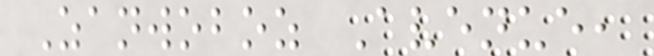Zanwoboz Avenue,
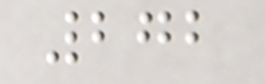272
